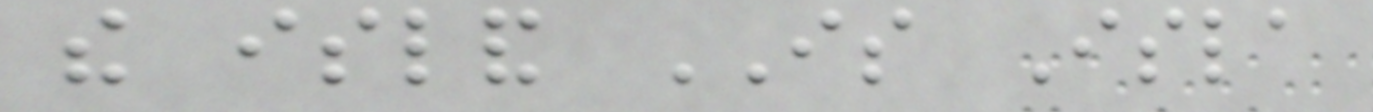the island IS Isla
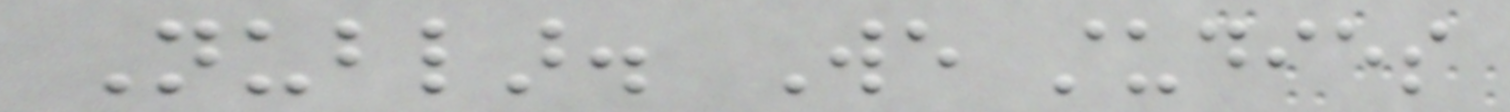Nublar. We studies
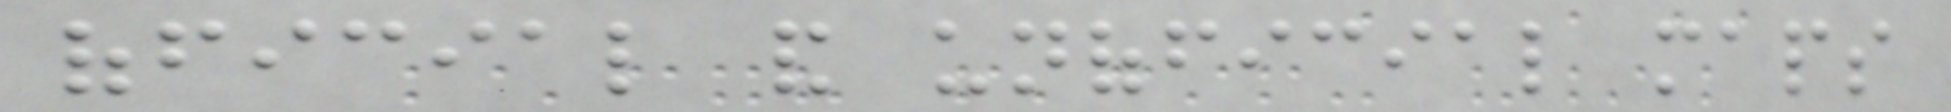official and unofficial maps
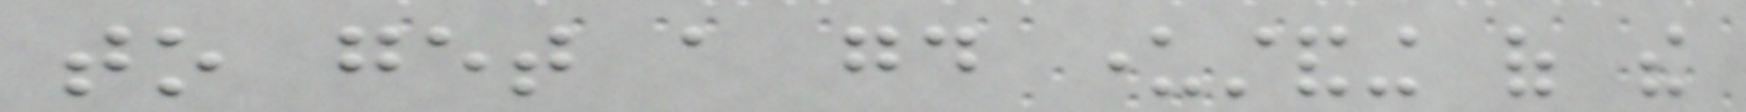to get a good understanding of the
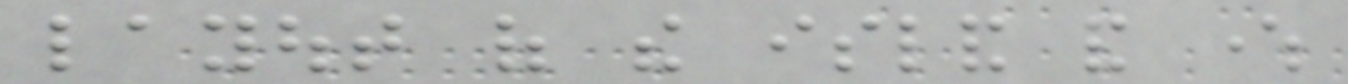layout of the island and where
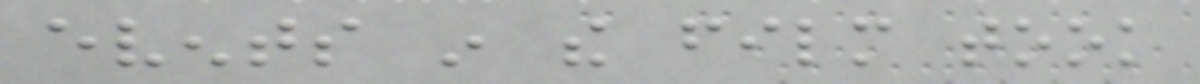events in the film took
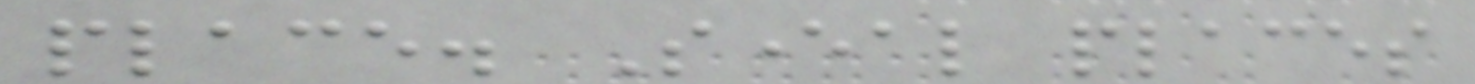place. Several places
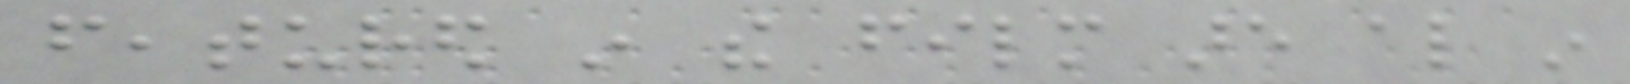featured in the film are also in
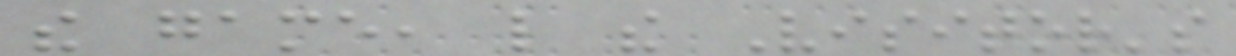the game, like the Visitor's
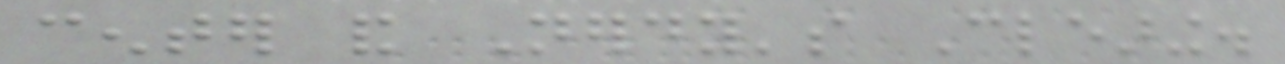center and Nerdy's Clearing.
